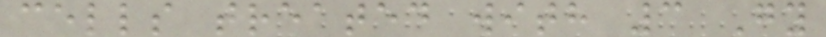cells treated with 3 Gy
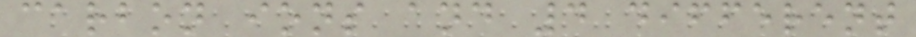carbon ions and 4 different
